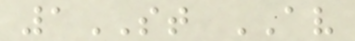1ST AV
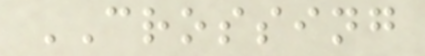CROSSING
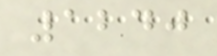1240
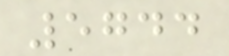5744
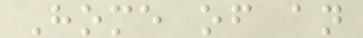Home of an
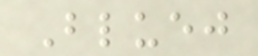Bluej
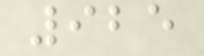925
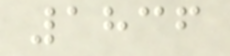1836
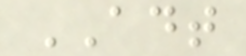ADT
